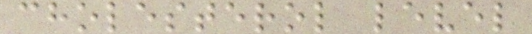cholesterol level
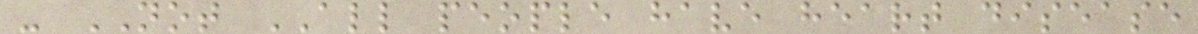- NOT ALL people have heart disease
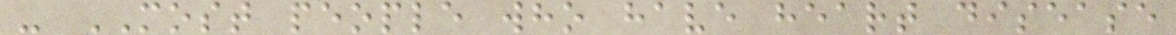- MOST people who have heart disease
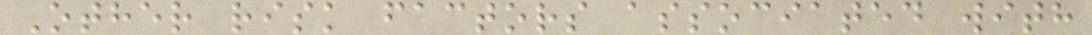Other risk factors associated with
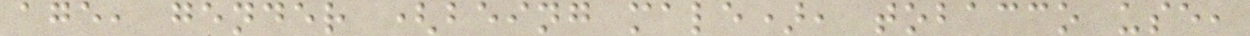age, gender (being male), tobacco use,
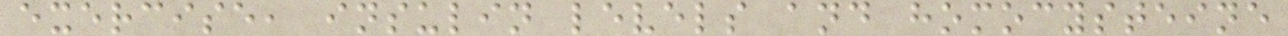exercise, insulin levels and homocysteine
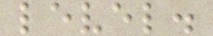level.
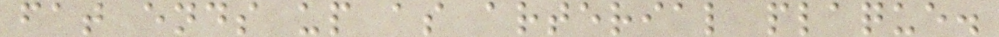fat ends up as arterial plaque.
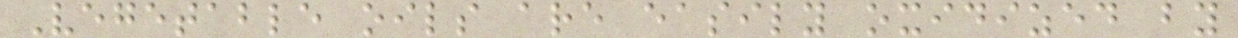Vegetable oils are easily oxidized by
